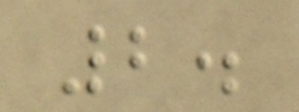2.
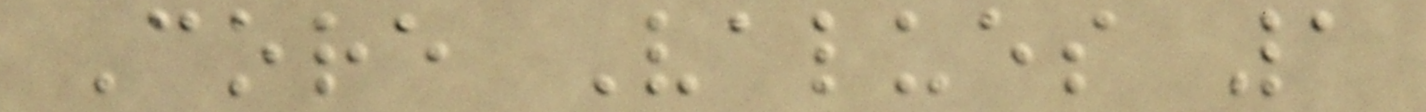Core Values 1
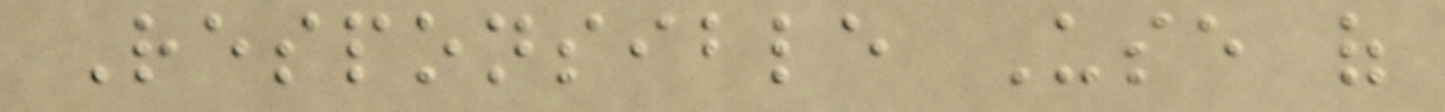Responsible Use of
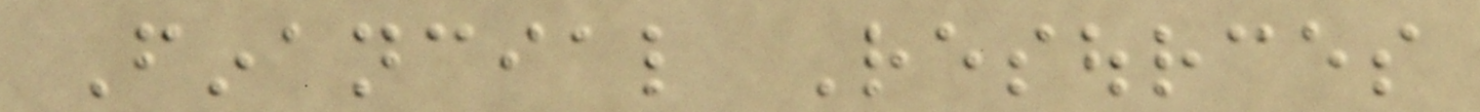Financial Resources
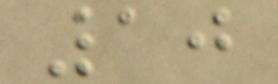10
